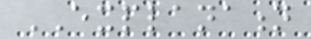EXPLANATION
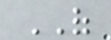OF
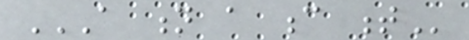A N A C T
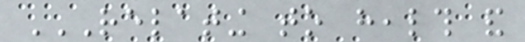RELATING TO HEALTH AND
